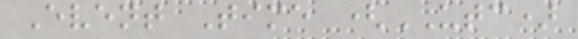Event Time (UTC)
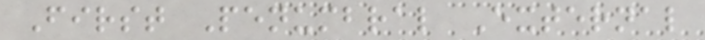First Penumbral External
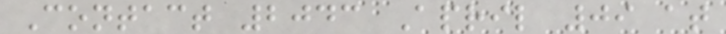Contact 2043 April 09 at
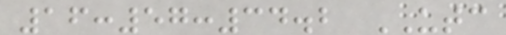16:57:34.2 UTC
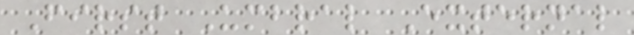First Umbral External
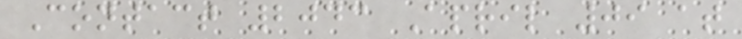Contact 2043 April 09 at
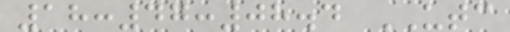18:47:08.4 UTC
